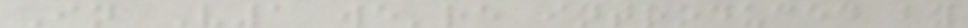In V1 we're introduced by
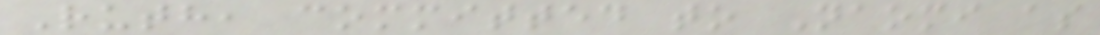Ruth, committed to Naomi as
